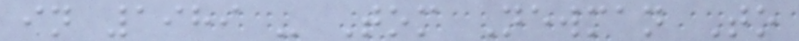in 1989 - Tom Newman To
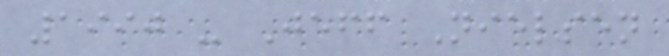1990 - Jeff Nielsen
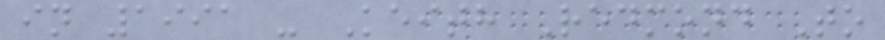in 1991 - Keith Redmond To
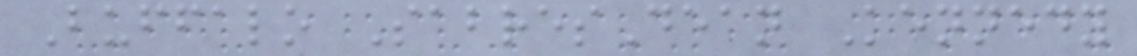Buffalo SabresDean Kennedy
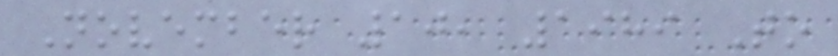November 10, 1989 To
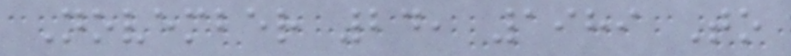November 24, 1989 To
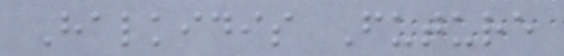Halkidis Future
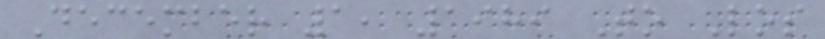December 1, 1989 To Los
